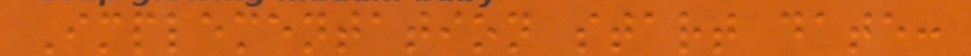Implementation start date:
